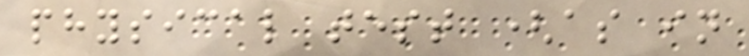physical test (as in
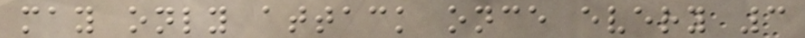may only attack once every 3
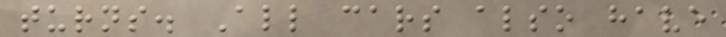turns. All cars also have
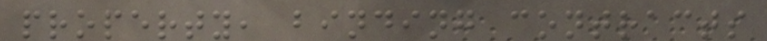property, binding contracts
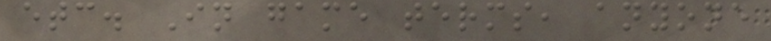etc. In game terms, anyone
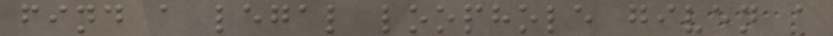find a legal loophole given a
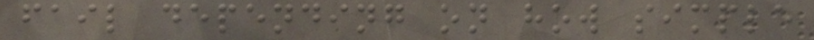fail depending on how simple
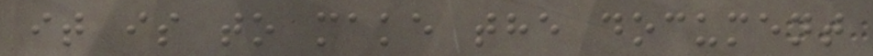it is to make the document
